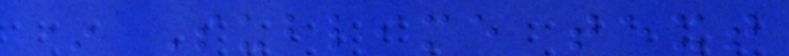* Sublime text
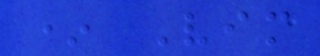* Vim
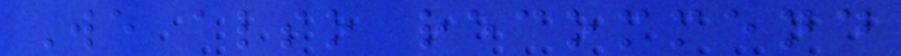We also recommend
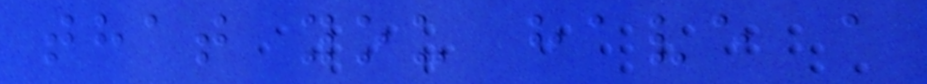that you have a
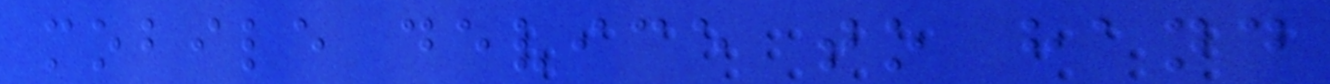mobile device to hand
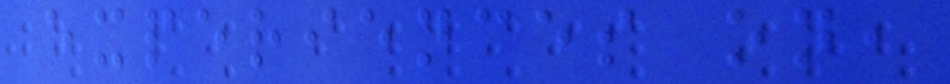experiences on,
